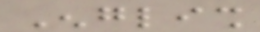English
